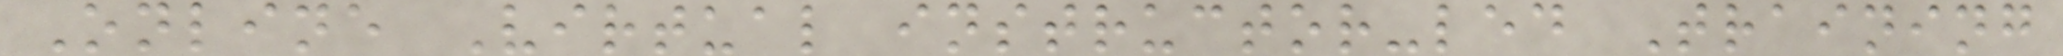Online Virtual instructor-led Training
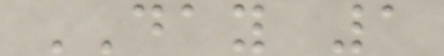DAY 1
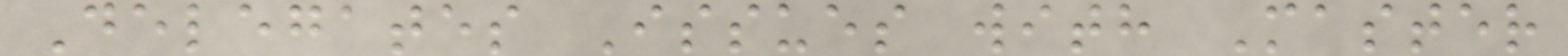Delegates Issues with Master
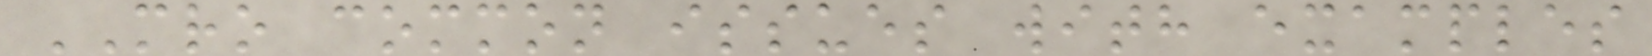MRO common issues with examples
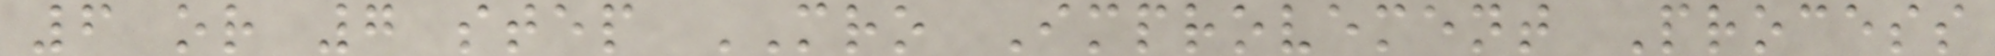6 or 7 step MRO Improvement Process
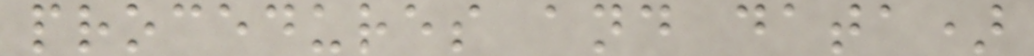procedures and data)
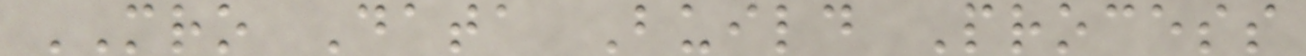MRO Data Build Process
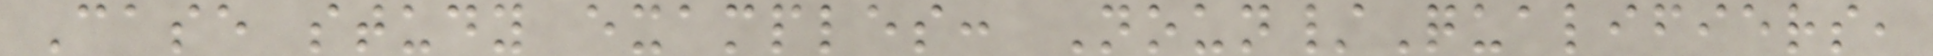Case study examples: Noun/Qualifiers,
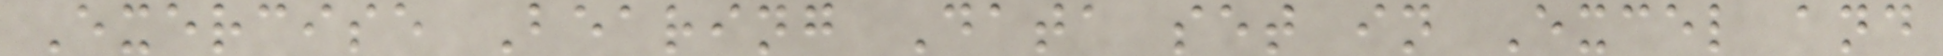Exercise Bearing Data set in Excel and
